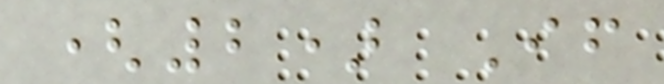(2) If
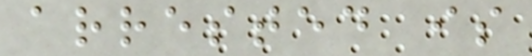arrested is
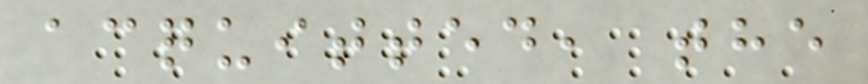acquitted, the
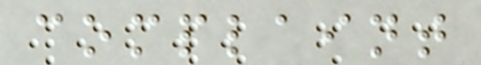complaint
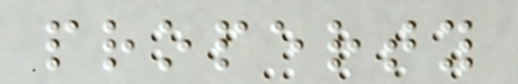property
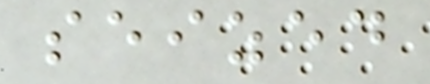seized
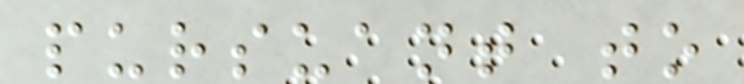pursuant to
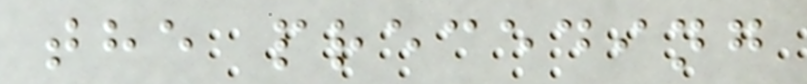the preceding
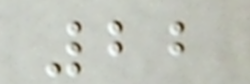22
